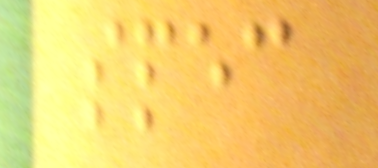spec
